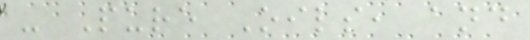- Pure Oils, and
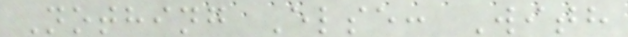Nothing Else: With
